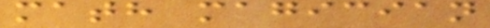math magician
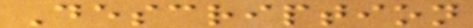Description
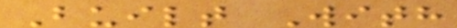Built With
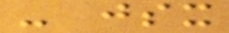- jsx
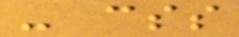- css
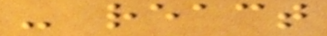- react
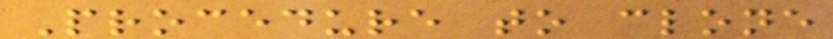Procedure to clone
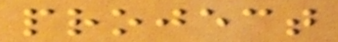project
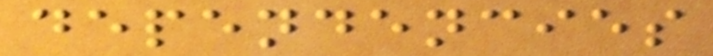dependencies
